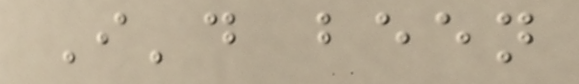I'd been
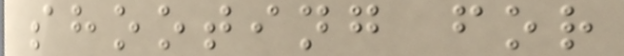shooting for
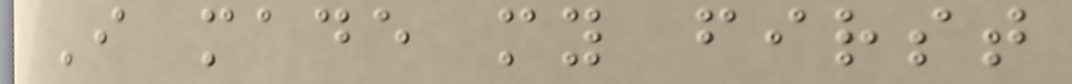I made my first
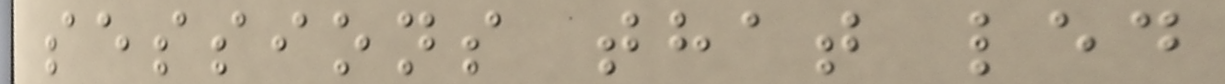sessions that led
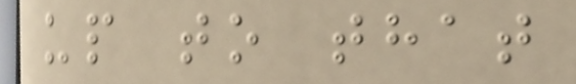up to that
